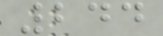244
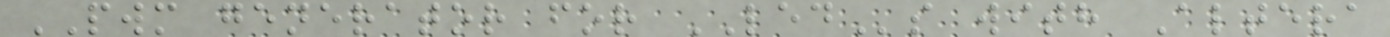PWM generator for LEDs with Altera
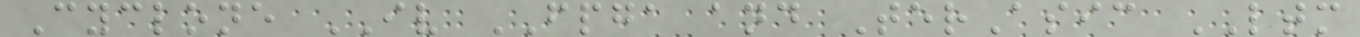Cyclone IV FPGA and TerAsic LTM
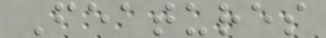Features
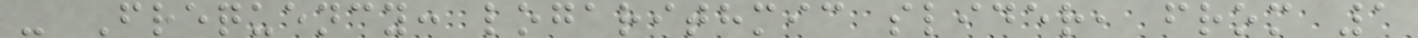- Frequency: logarithmic slider, from 1
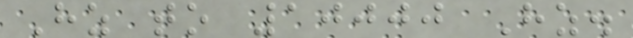Hz to 10000 Hz.
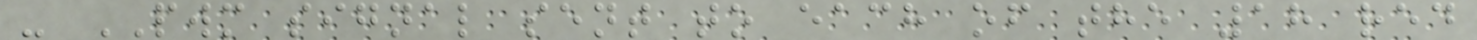- PWM signal sent to each of the 18 red
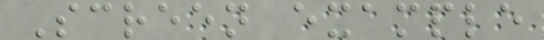Screen example
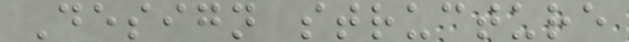Design structure
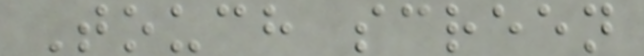Touch screen
